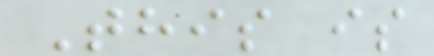This is
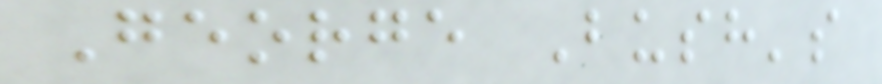George Bush's
